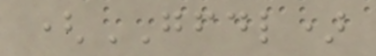(GFDL)
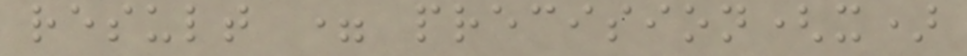result = precision(x)
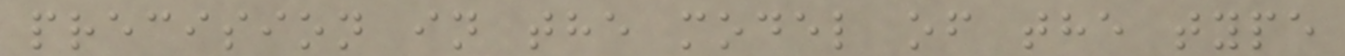precision in the model of the type
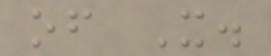of X.
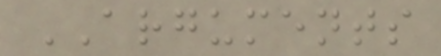ARGUMENTS
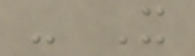- X
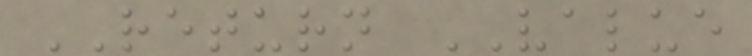RETURN VALUE
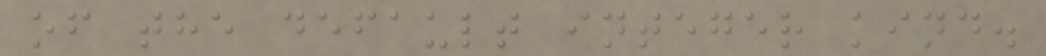of the default integer kind.
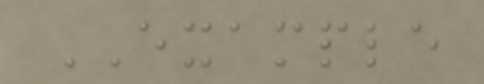EXAMPLE
